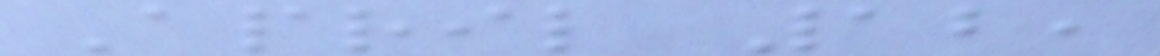April 12,
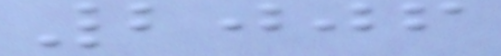2006
